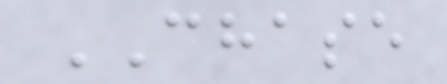CHASE
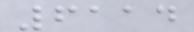6114
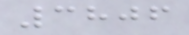3806
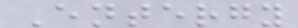Entergy
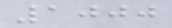1000
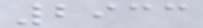2933
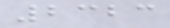2323
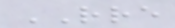RRE
